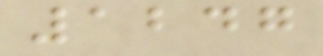1247
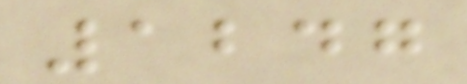1247
